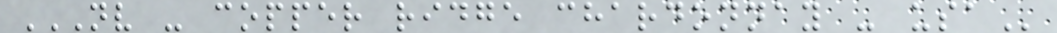NV - COPPER RIDGE CHARDONNAY - USA
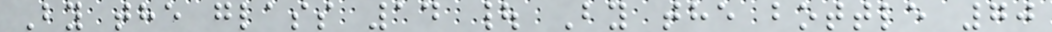By the glass 14 | By the bottle 70
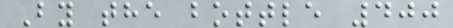By the bottle 400
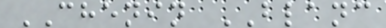CHENIN BLANC
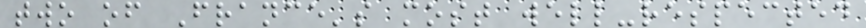two of France's most well-respected
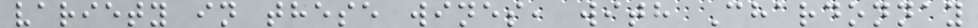variety in these wines, with Chardonnay
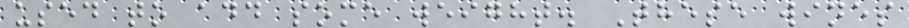used to add some weight. These wines
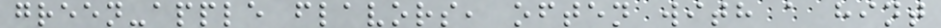green-apple flavors, often with a hint
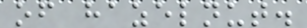of hazelnut.
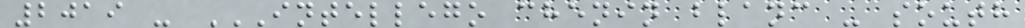2019 - INTELLEGO CHENIN BLANC - SOUTH
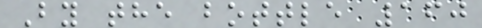By the bottle 160
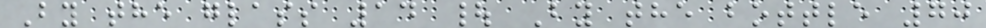By the glass 14 | By the bottle 70
